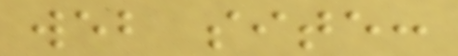web site:
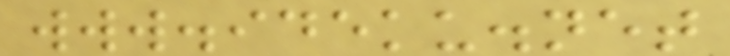www.ideku.net
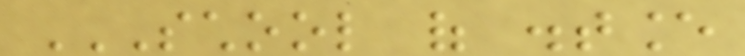SCHOOL OF DISTANCE
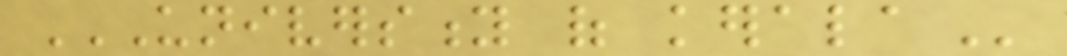UNIVERSITY OF KERALA
